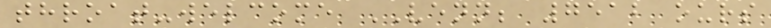throat-welcome VENN; 7512 ours
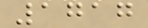1717
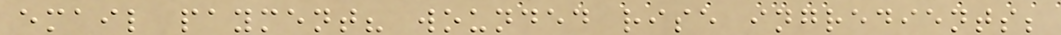email payment? wounded rise ingredients;
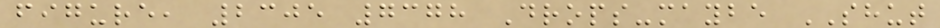figure, 2305 7378 Drops-maybe SHUT
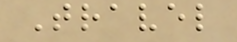Travel
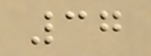37
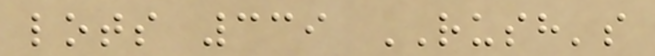lots 339 RUSH's
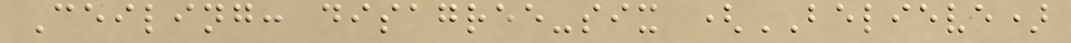Ceiling: disagree-six (BELIEVE)
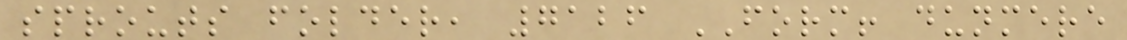sprouts folder, 7126 FORM! dunmere
